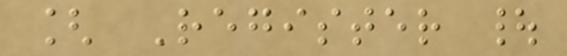[ Register |
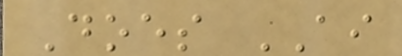Does AI
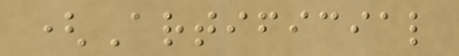(Artificial
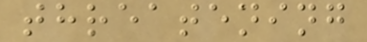threatening
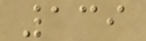139
